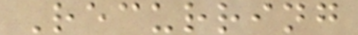Recurring
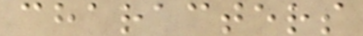characters
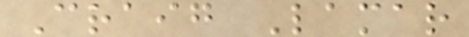Craig Lamar
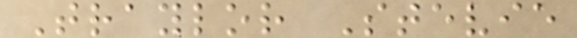Traylor Stevie
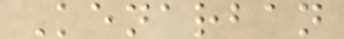Kenarban
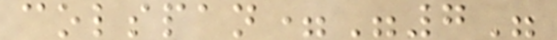colspan="7"
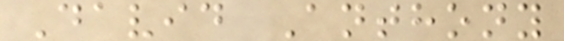David Anthony
